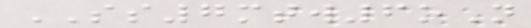SS7mtw6oN
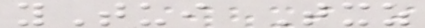yTui Txz
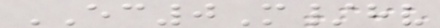EC0M/hv
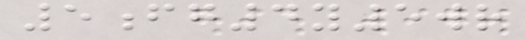5fg4y5wr
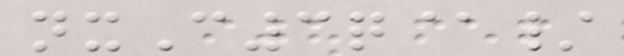nxC3q@/
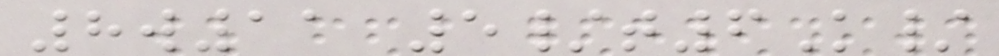8w11 5/t6K/
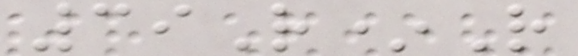39R*R
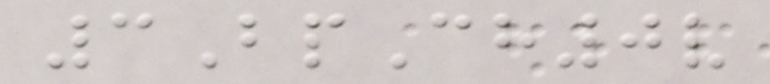3BpCh0v
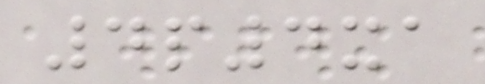4p4xa
